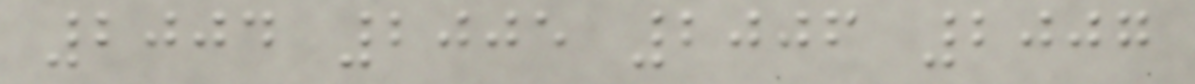2004 2005 2006 2007
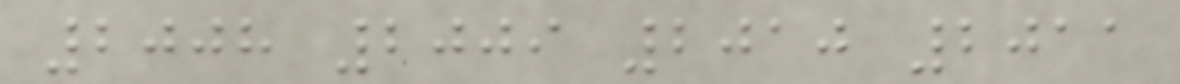2008 2009 2010 2011
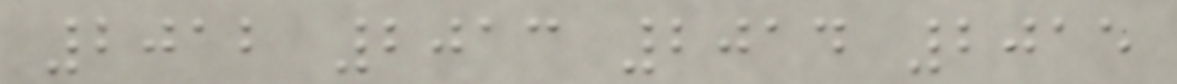2012 2013 2014 2015
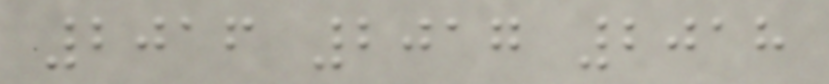2016 2017 2018
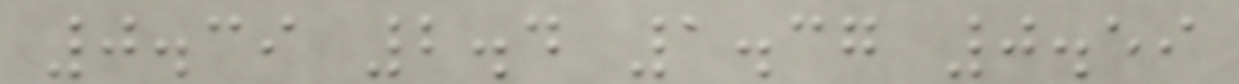0.39 2.4 1.37 0.59
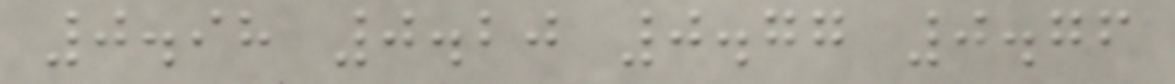0.98 0.20 0.77 0.76
